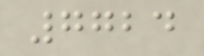7724
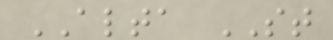ALTA ST
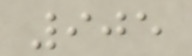905
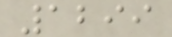1299
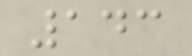143
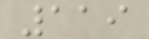119
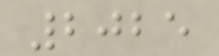2025
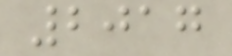2017
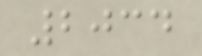2034
